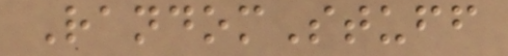RandomStuff
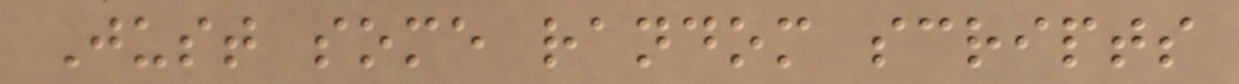Just some random scripts
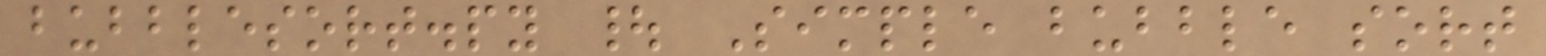bubblesort.py | Simple bubble sort
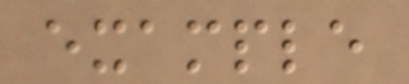example
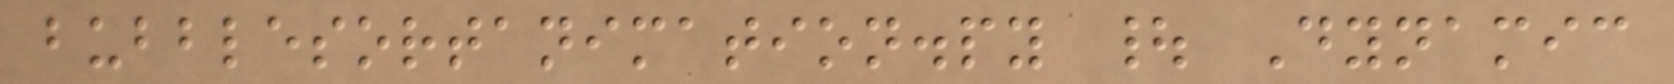bubblesortanimation.py | Dynamic
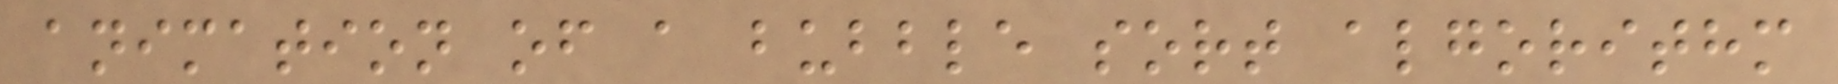animation of a bubble sort algorithm
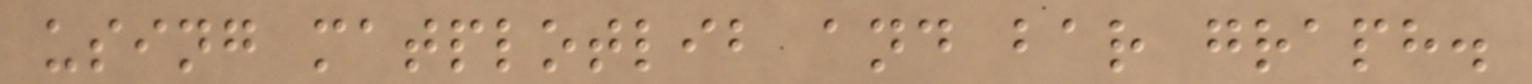using matplotlib and bar graph.
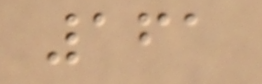161
